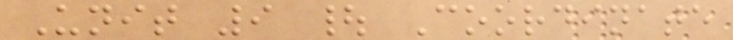Unit 9 | Coordinate
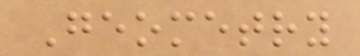Geometry
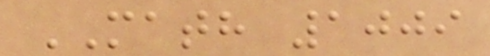MATH 1009
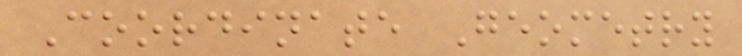Coordinate Geometry
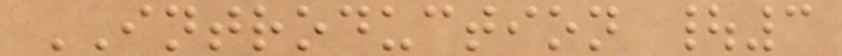INTRODUCTION |3
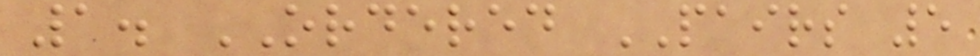1. ORDERED PAIRS 5
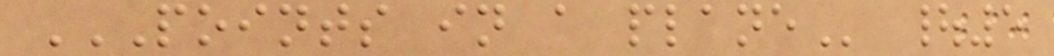POINTS IN A PLANE |5
